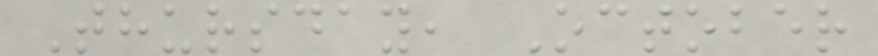Thursday, October
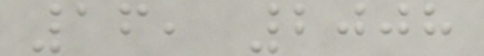16, 2008
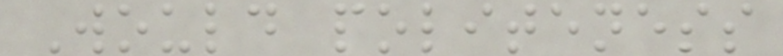Would politeness
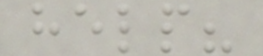help?
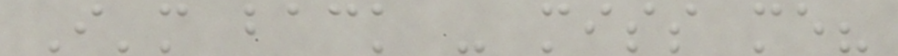I'm back - miss me?
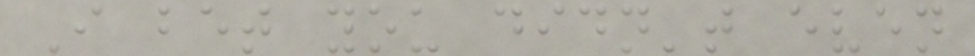I bet you didn't even
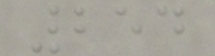254
